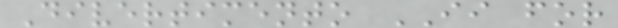Divertimento II for
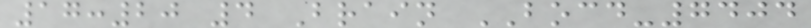17:20 4 Brain BOCD-7404
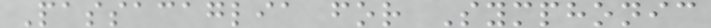Passacaglia for Symphonic
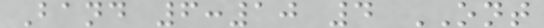Band 6:10 4 ONT
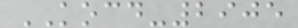KOCD-2905
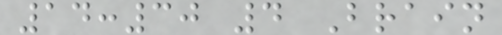14:30 4 Brain
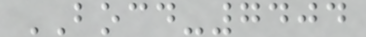BOCD-7404
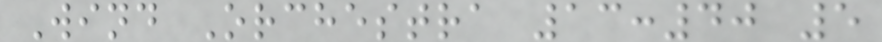Wind Orchestra 13:40 5
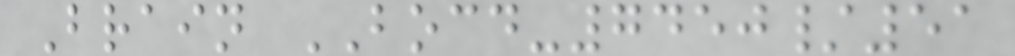Brain BOCD-7450/51
